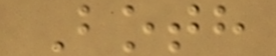Both
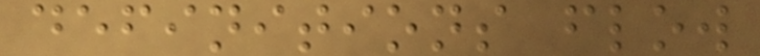definitions flow
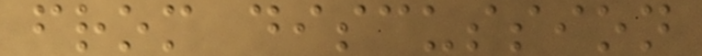from discussion
